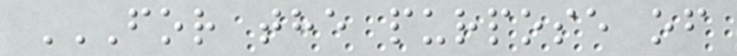FOR THE PURPOSE OF
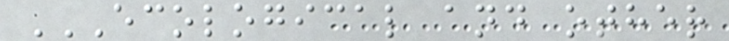ECOLOGICAL AND OTHER
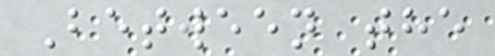Between the
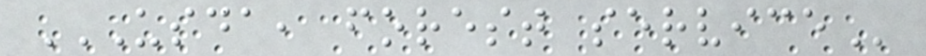USDA, FOREST SERVICE
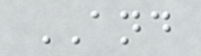AND
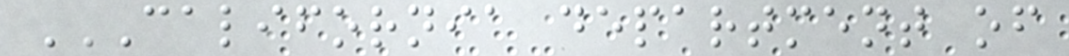CALIFORNIA DEPARTMENT OF
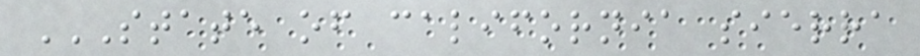STATE OF CALIFORNIA SIERRA
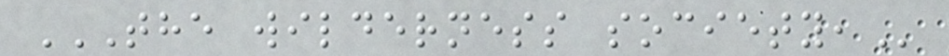THE WILDERNESS SOCIETY,
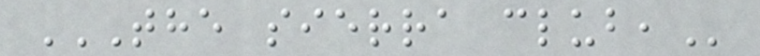THE SIERRA CLUB,
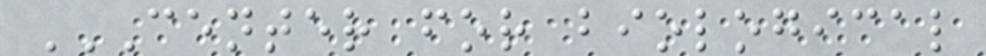CENTER FOR BIOLOGICAL
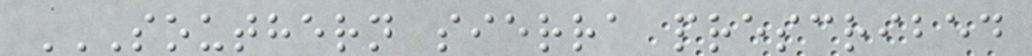SOUTHERN SIERRA PRESCRIBED
